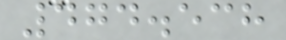474.538
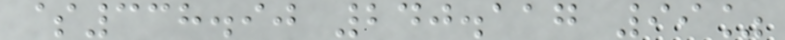$338.90 240.117 99%
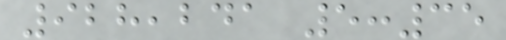928,241 5:35
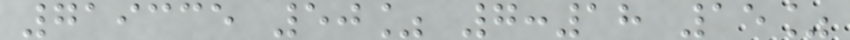719335 50% 7:18 15%
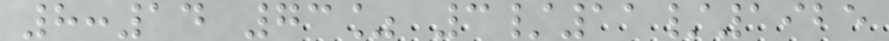8:14 73% 3/11/1925
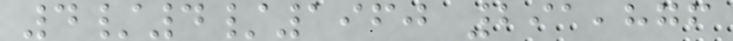4/4/1960 291,876
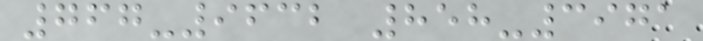767-9632 858-3971
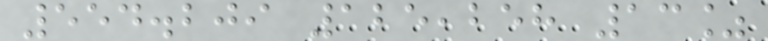554.209 125,258 13%
